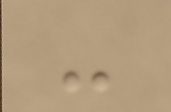-
